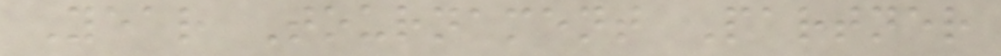Year Tournament Partner
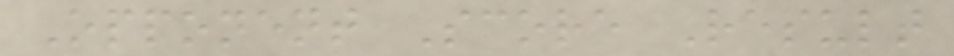Opponent Score Result
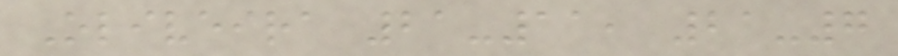Oliveira 21-11, 21-7
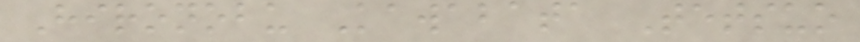Hironobu Kawabata Tetsuo
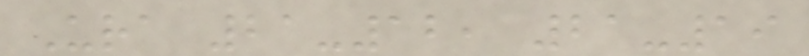Ura 21-12, 21-19
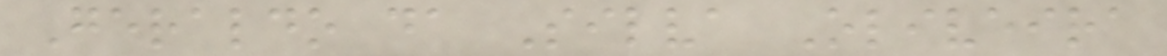Geraldo da Silva Oliveira
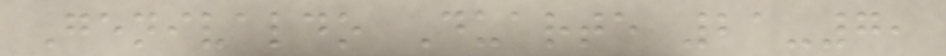Genivaldo Duarte 21-7,
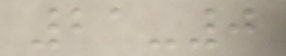21-0
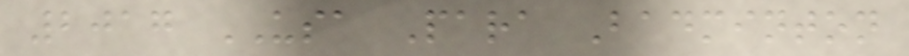2017 USA Para Badminton
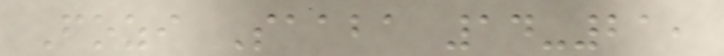Fozi Saaba 14-21,
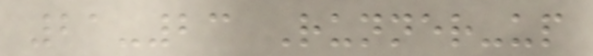21-23 Runner-up
